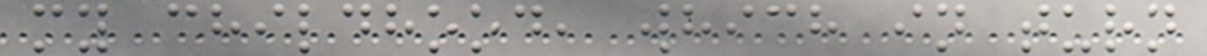my childhood, which in turn
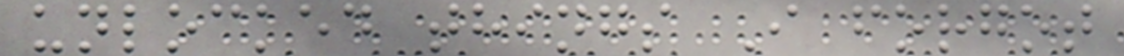unlocked things I forgot
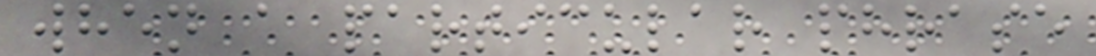when a particular phrase
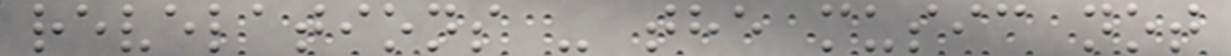revelations - the music not
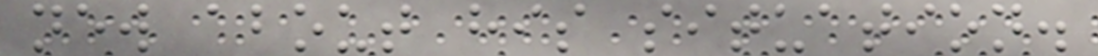new about his situation.
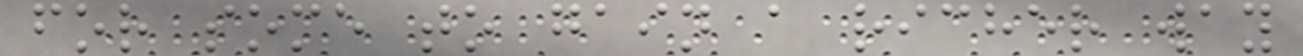for some to gain a richer way
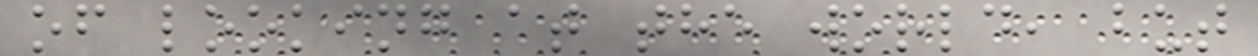of looking at the world, but
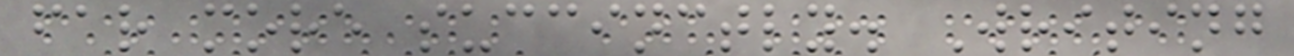far more succinctly. Writing
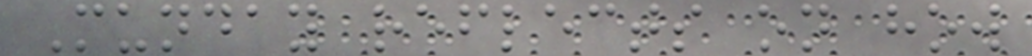Munday reflects on how
